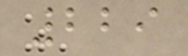229
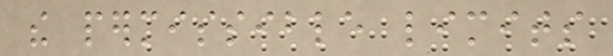the permissible limits
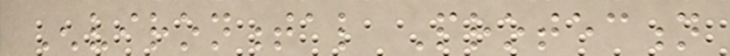Environmental Protection
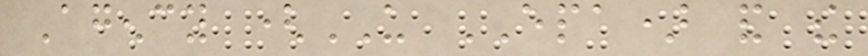Agency (US EPA) and the
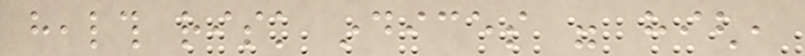health risk indices were high,
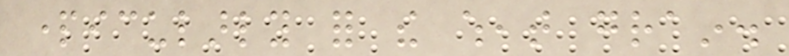particularly for the wheat grain.
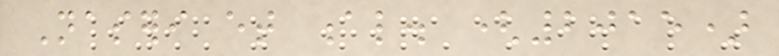Naseri et al. (2015)
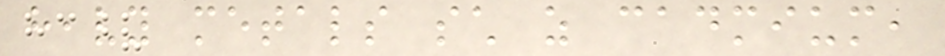heavy metals such as cadmium,
